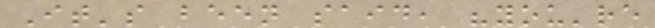It's been said, "you're
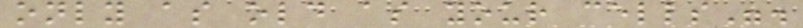only as old as your cells".
